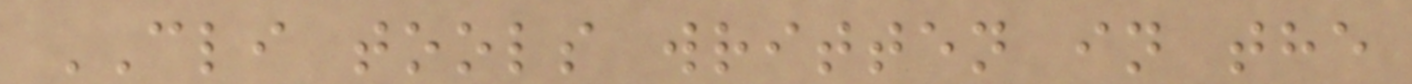CLI tools written in the
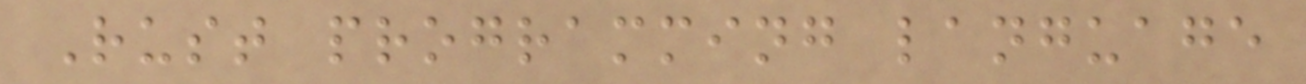Rust programming language
